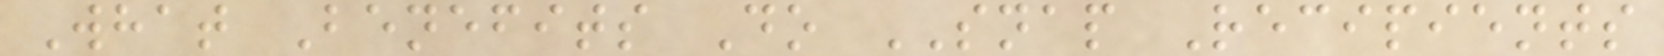What Benefits Do SNAP Recipients
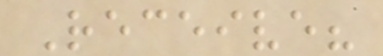Receive?
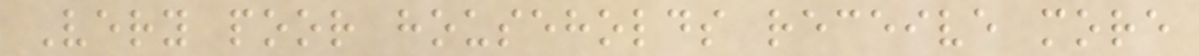Very poor households receive more
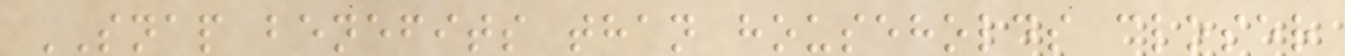SNAP benefits than households closer
